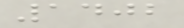1402
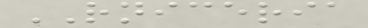RNICERIA
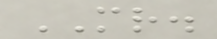MR.
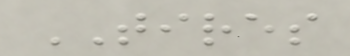TIRES
